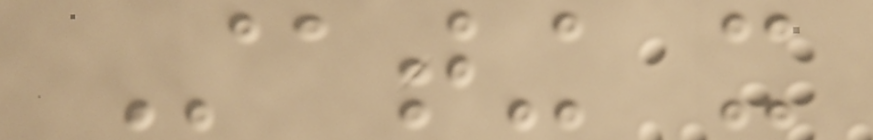Stating it
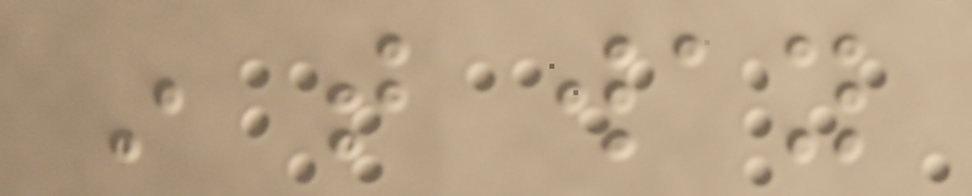in that way
